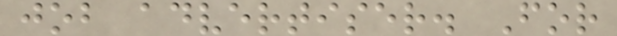job advertiser. For
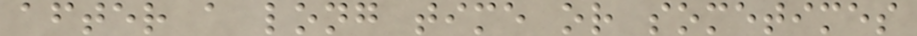after a long time or sometimes
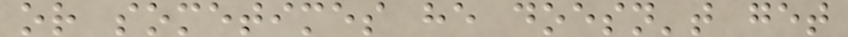or sometimes he doesn't get
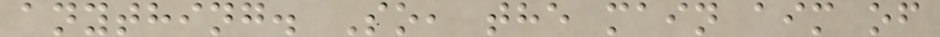anything. So, the main aim of
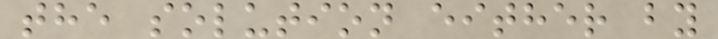the solution either by
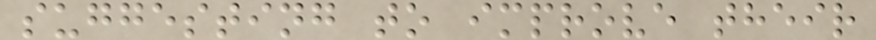suggesting to improve their
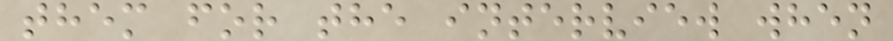them for the interview when
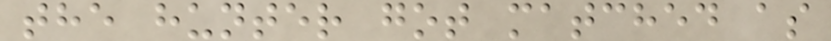the hunter got matched as
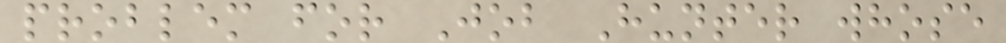problem for Job Hunter whose
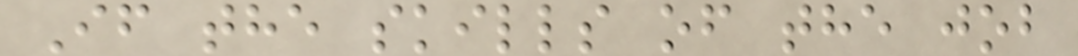If the skills of the job
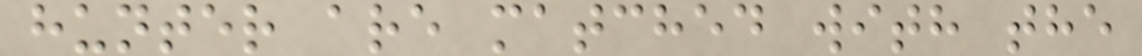hunter are matched with the
